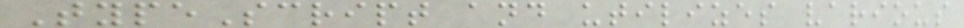TypeScript and utilizes various
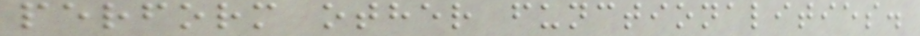perform other functionalities.
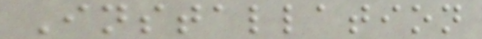Installation
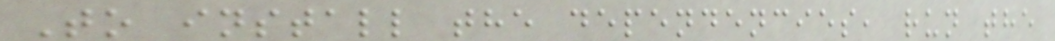To install the dependencies, run the
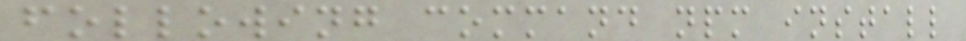following command npm install
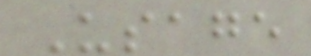Usage
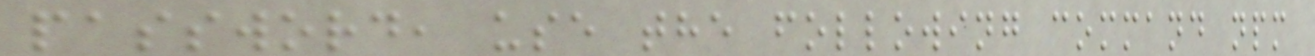password, use the following command npm
